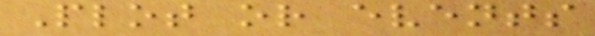Plot or events
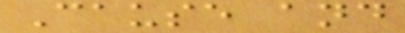Cause and
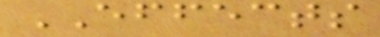EFFECTS
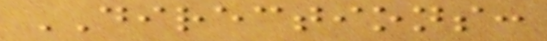DIRECTIONS:
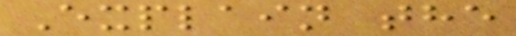Explain the
